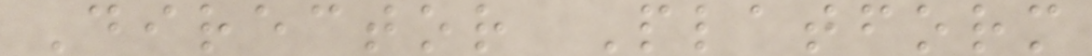Director Platform
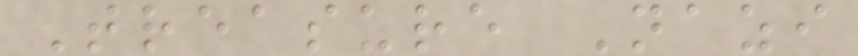Treasure Nazi
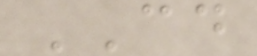CD
